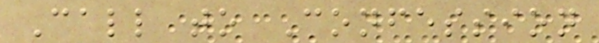Call to Confession
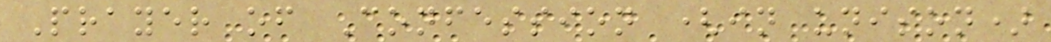Prayer of Confession (in unison)
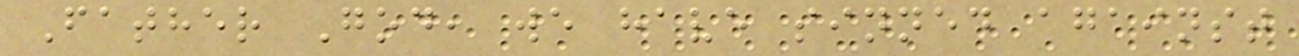Father God, we have sinned against
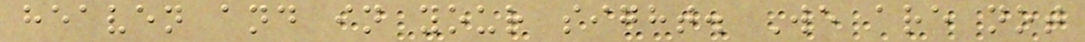heaven and in your sight. We are not
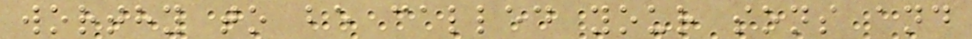worthy to be called your sons and
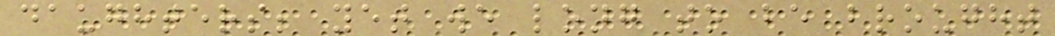daughters; yet we long to be brought
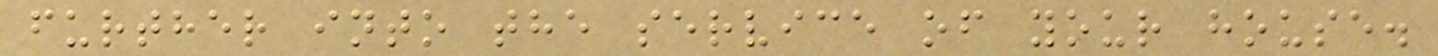further into the service of your house.
